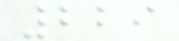229
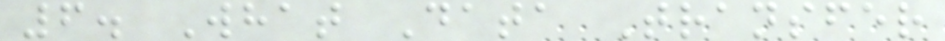6. What Data Transfer
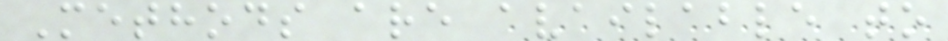Methods are available to
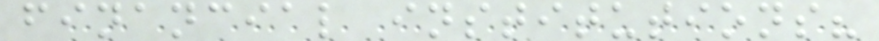financial institutions?
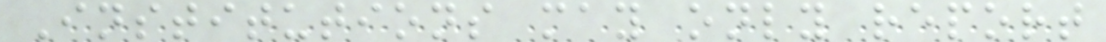Institutions may only report
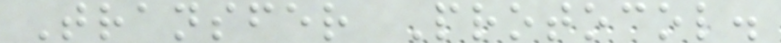Transfer Protocol.
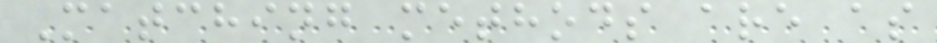Matching methods are as
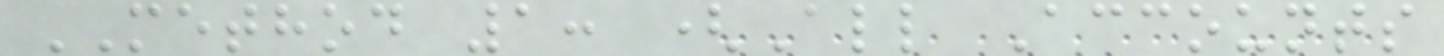METHOD 1: (All Accounts
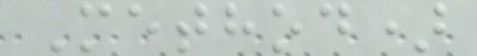Method)
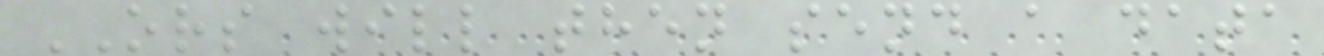ORS will then send a data
